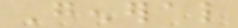General
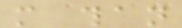more than
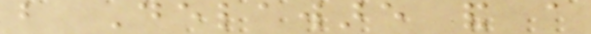but Delaware and a
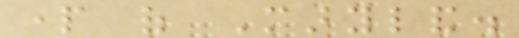part of Maryland.
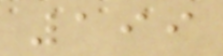199
